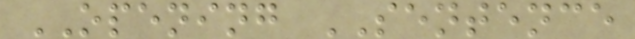OPENING SENTENCE
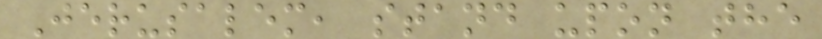Jerusalem, stand upon the
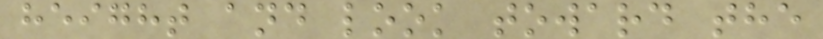height and look toward the
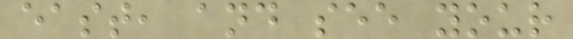east, and see your
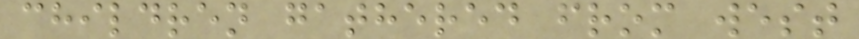children gathered from west
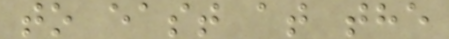to east at the
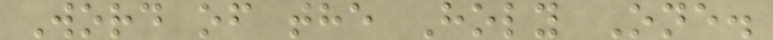Word of the Holy One.
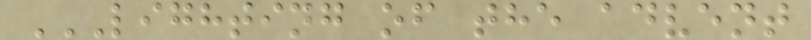LIGHTING OF THE ADVENT
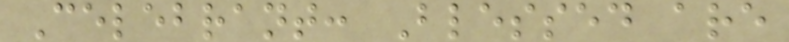Celebrant: Blessed are
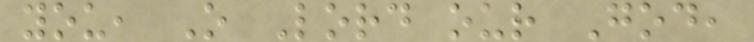you, O Lord our God,
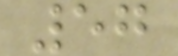57
